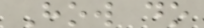How do
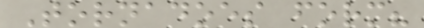Tornadoes form?
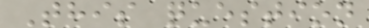This question
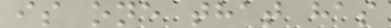is one that has
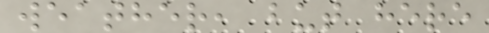weather, but here
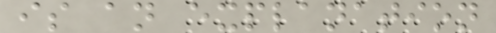is an explanation
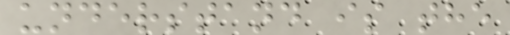understand is the
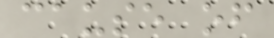cause of
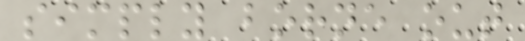simply borne out
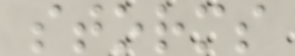storms
